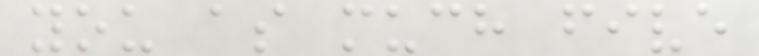you as much five
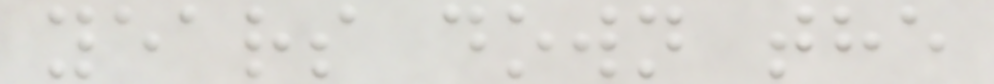years down the
